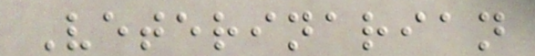Veterinarian
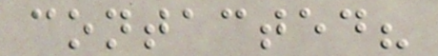contacted?
